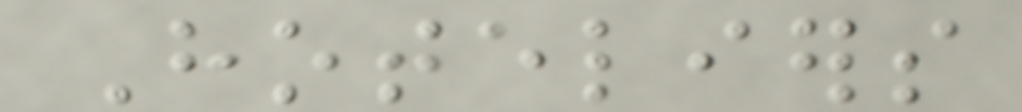Hoteliers
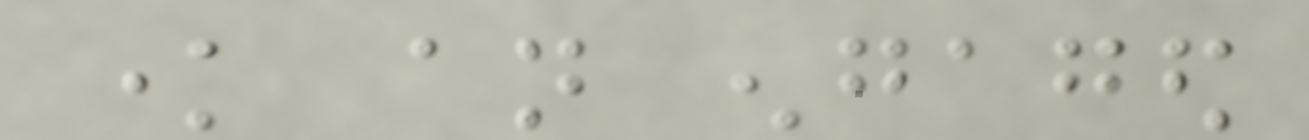know an engaged
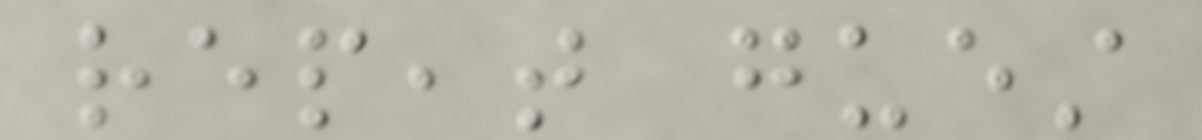repeat guest
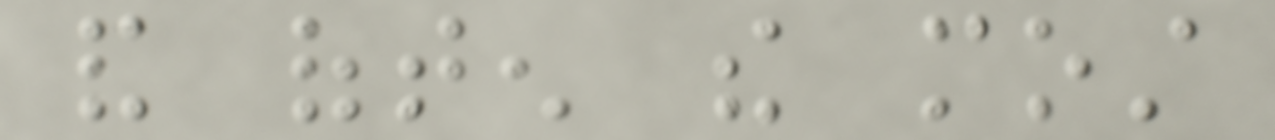and often the most
